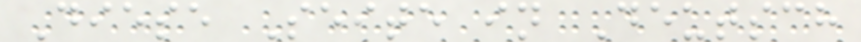Diese Seite in Deutsch
